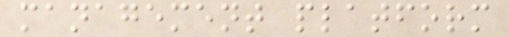management platform
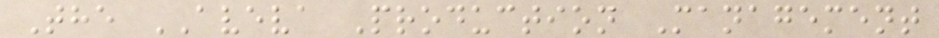The AVEVA Production Management
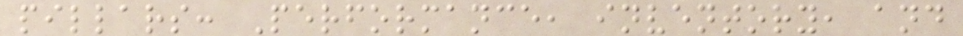pillars: Performance, inventory, and
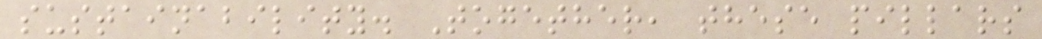sustainability. Together, these pillars
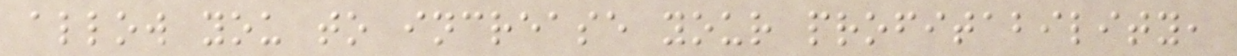allow you to increase your profitability,
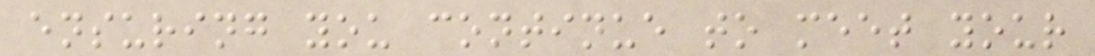ensuring you continue to meet your
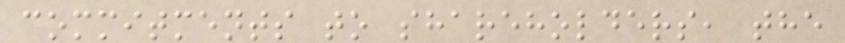commitments to shareholders, the
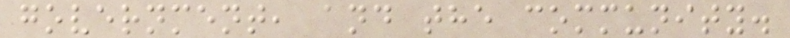government, and the community.
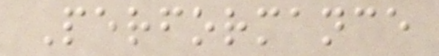Performance
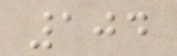104
